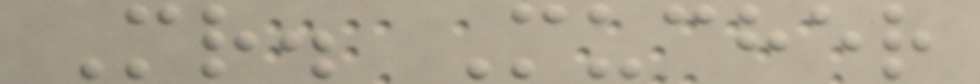Mr. Mucher
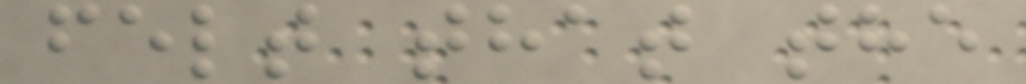felt that the
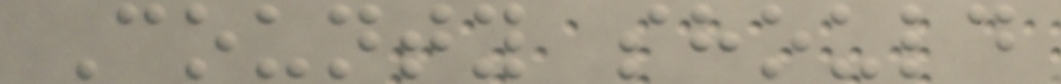County should
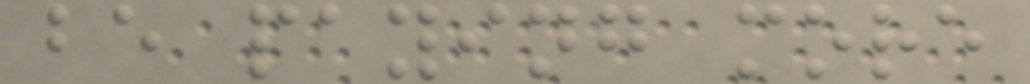be paying more
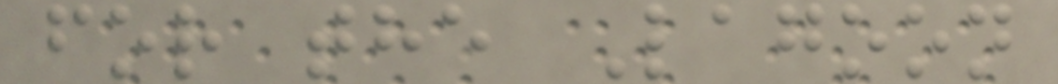for the Lagoon
